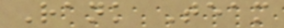Rank Team
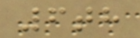6th
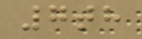7th
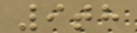9th
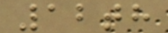12th
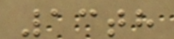13th
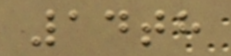14th
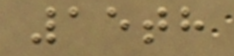15th
